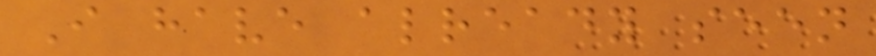I have already seen
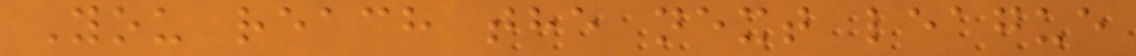You reach the next league
